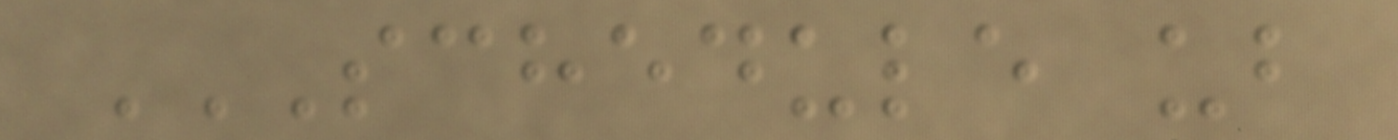SCHEDULE UB
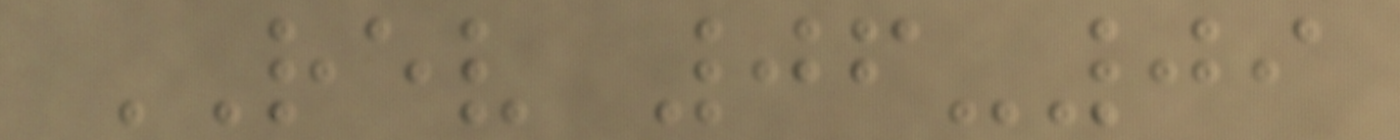REV 06-09
